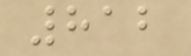812
